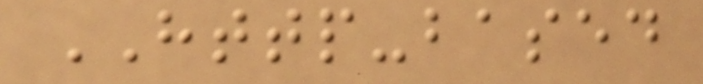HTTP-based
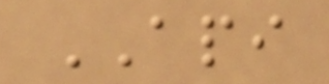API
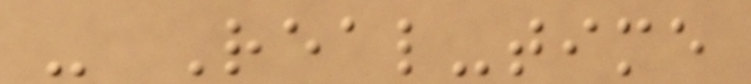- Real-time
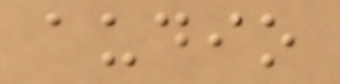audio
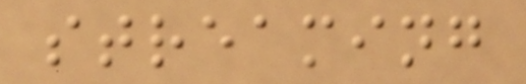streaming
